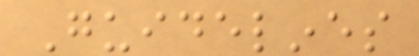Guidelines
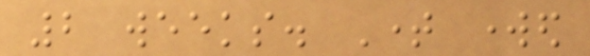2 weeks. Time worked
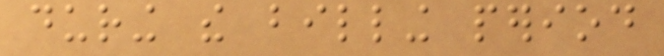during the billing period
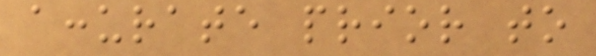accurate prior to
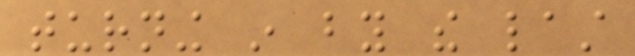turning in by the last
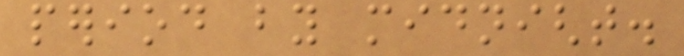period by midnight.
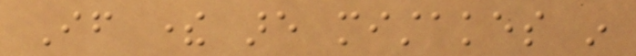If there are mistakes in
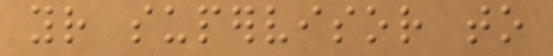your supervisor to
